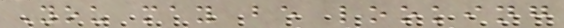You may be looking
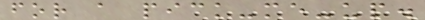for a pick-me-up.
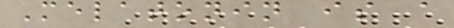Melatonin is a
